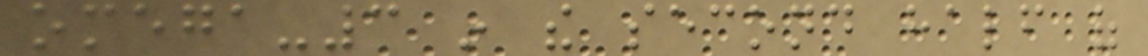omega-3 in the second half of
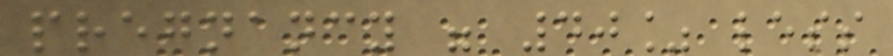pregnancy were 40% less
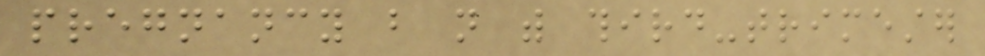pregnancy but not with third-trimester
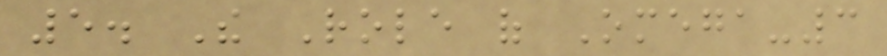5. The Role of Omega-3
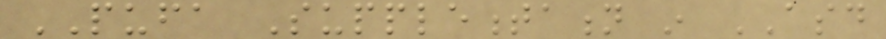PUFA Supplementation in ASD
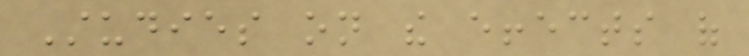Studies on the effects of
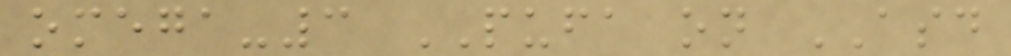omega-3 PUFA on ASD
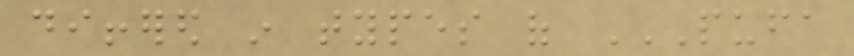differed in types of PUFA
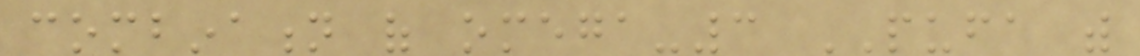combination of omega-3 PUFA with
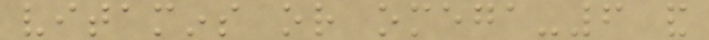vitamins or omega-6 and
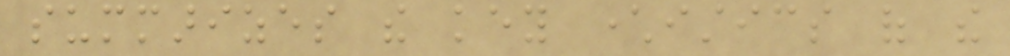summarizes the key characteristics of the
